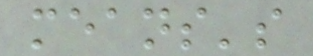means's
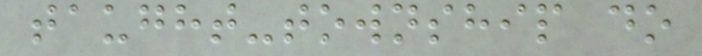taught-township do
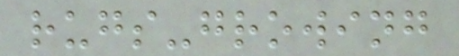rugs-growing
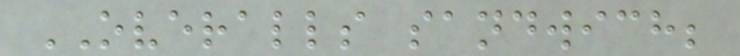OVERALLS sandwich;
